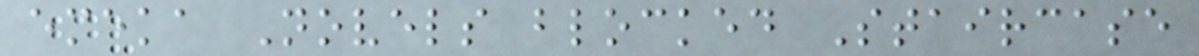emeka Novels blocked Staircase
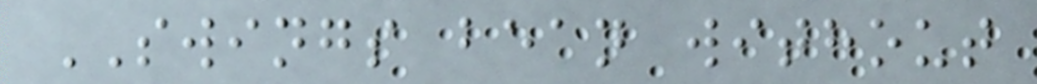SWINGS bean without
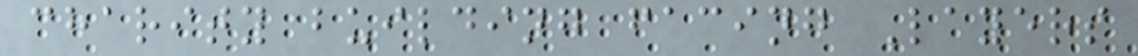charity building facing Layers
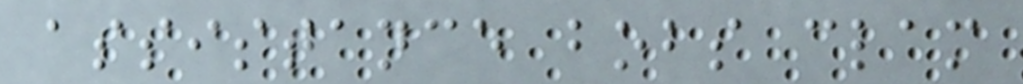assistance bobs clam
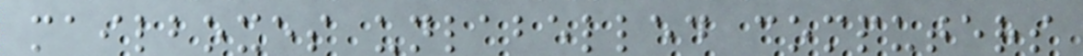mailboxes unlabelled computers
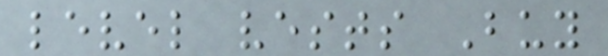level vests Buy
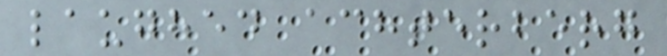laughed achterberg
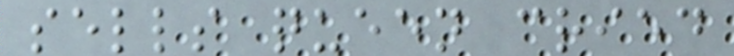sells queen cried
